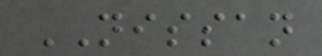NISSAN
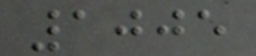1005
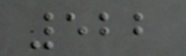522
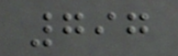797
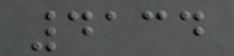4134
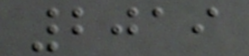2019
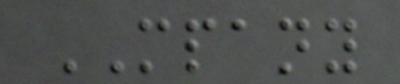MPANY
